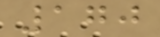170
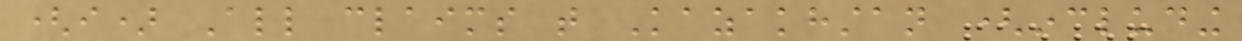(i) All claims that Kazakhstan (including
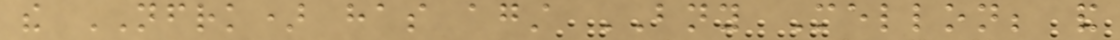the NFRK) has against BNY Mellon; and
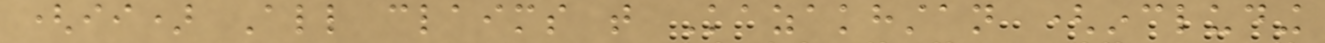(ii) All claims that Kazakhstan (including
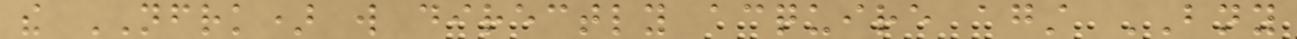the NFRK) will directly acquire against BNY
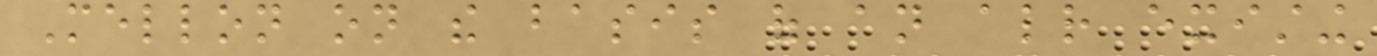Mellon on the basis of an already existing
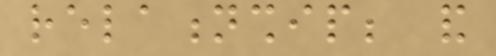relationship; and
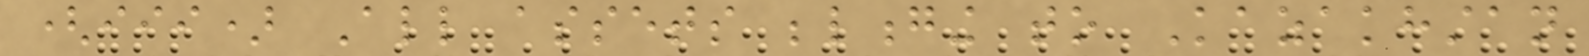(iii) All assets belonging to Kazakhstan
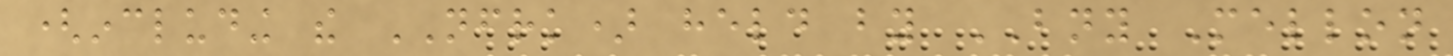(including the NFRK) held by BNY Mellon
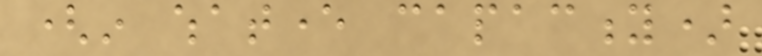(in whatever capacity)
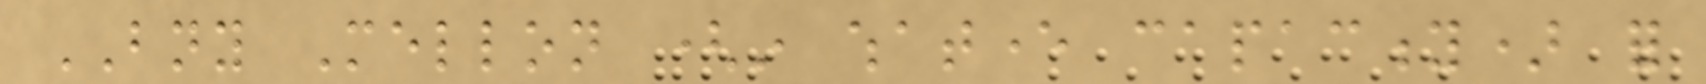BNY Mellon (in whatever capacity) for
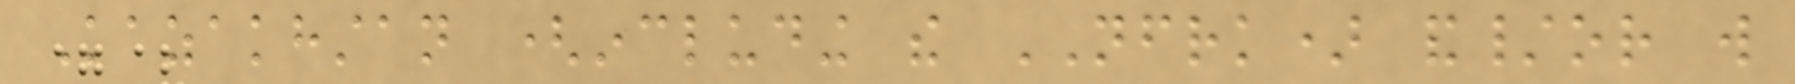Kazakhstan (including the NFRK) and/or will
